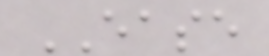EASE
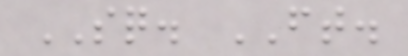SQ. FT.
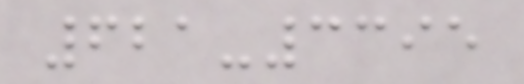621-3395
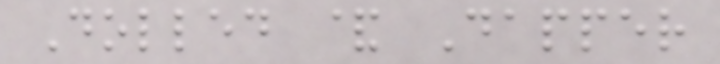Dolled & Dapper
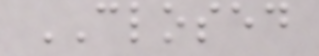CLOSED
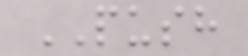PUSH
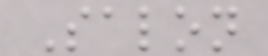Salon
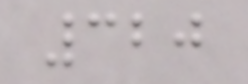320
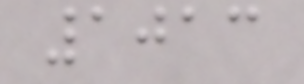1013
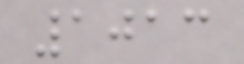1013
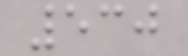530
